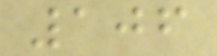106
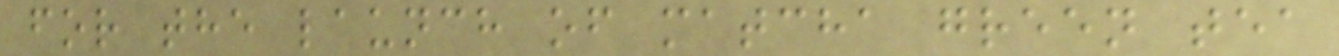for the launch of matcha green tea
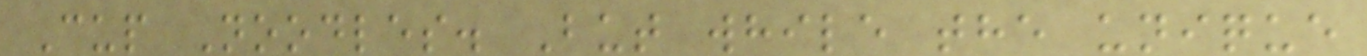Cup Noodles. But while the unique
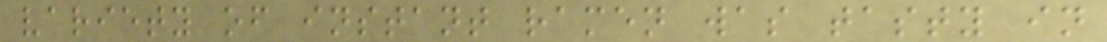variety of instant ramen was tasty in
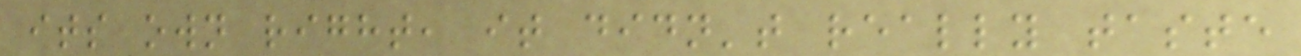its own right, it didn't really taste
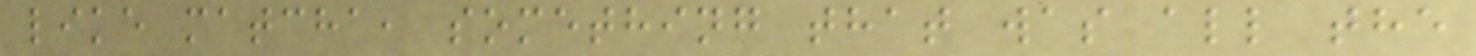like matcha, something that was all the
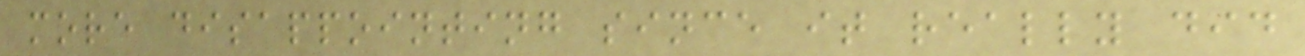more disappointing since it really did
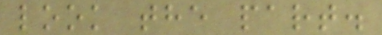look the part.
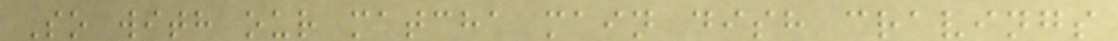So with our matcha main dish cravings
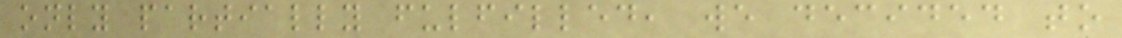only partially fulfilled, we decided to
